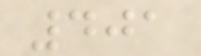401
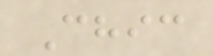Chic
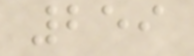259
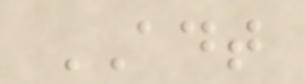ADT
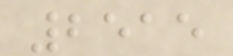2515
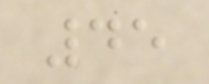45
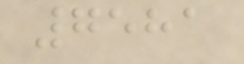7581
